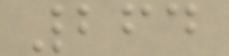264
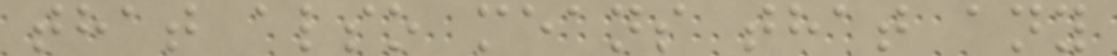that also means that any
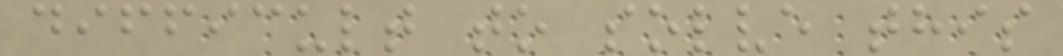difficult to solve this
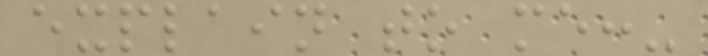explain to me:-
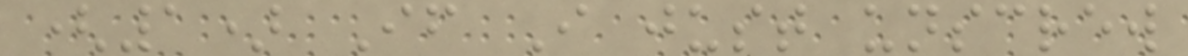(1) If I just unscrew
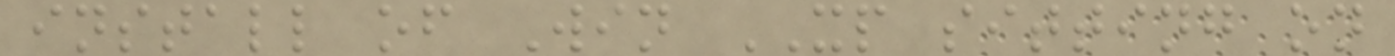install of Win XP sitting on
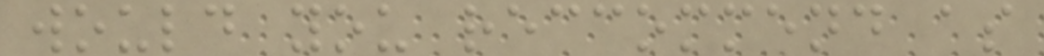would you reccommend as
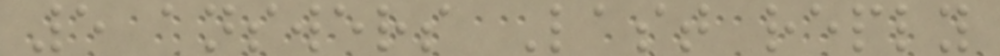5 answers Last reply
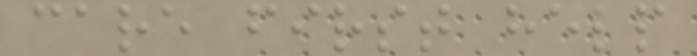care first help
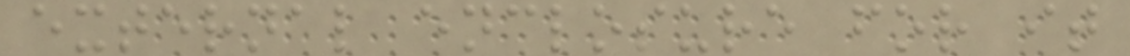external enclosure for it
